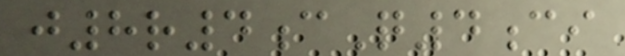j8r4cQ4ci
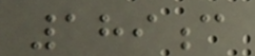189c
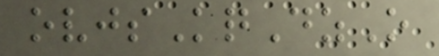ovjsKqDzO
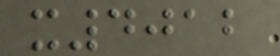x4012
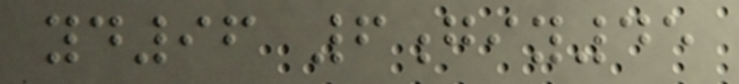yd96 6giy45
